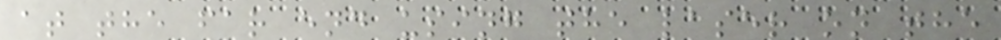at the far end using the laser on the
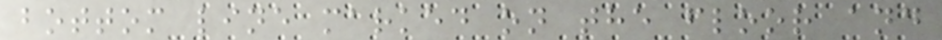bottom line marked on the floor and
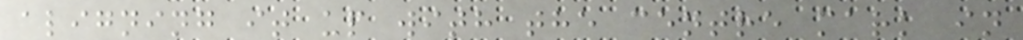aligning it up with the centre mark in
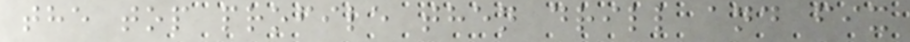the top profile then drill and fix
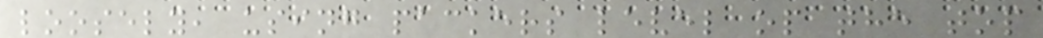loosely, using packers level op the top
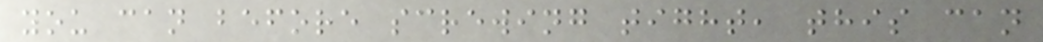you can before screwing tight, this can
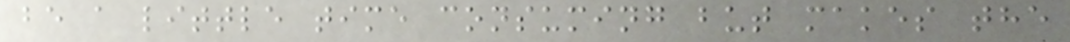be a little time consuming but makes the
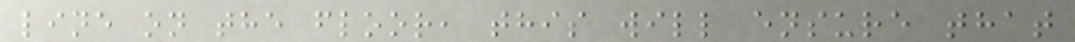line on the floor, this will ensure that
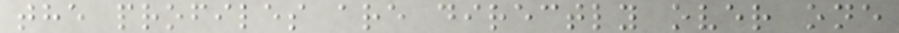the profiles are directly over one
